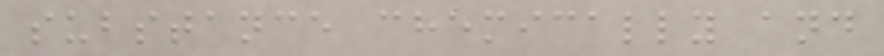substance chemically and
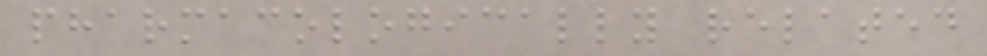pharmacologically related
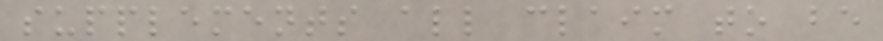supplements all claim to be
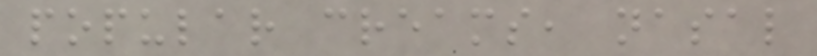popular creams, nasal
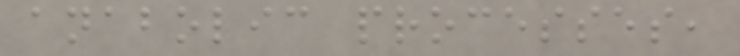anabolic processes,
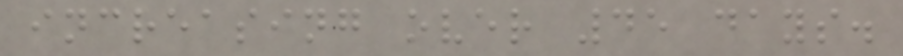increasing over 45 days.
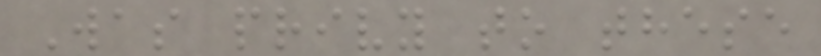Was privy to these
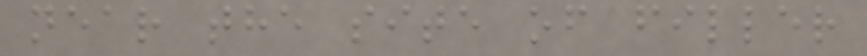near the site of filler
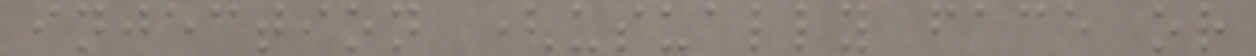injection (usually face or
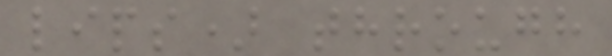lips) through
